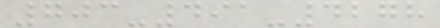703-491-4278
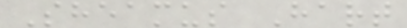Sheamus Hart
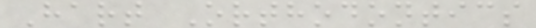Hart Orthodontics
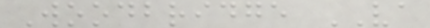Woodbridge VA
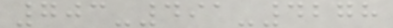703-491-4278
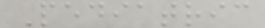Pediatric
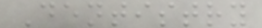Dentistry
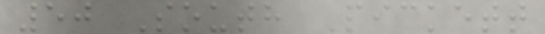50 South Pickett
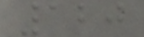120
